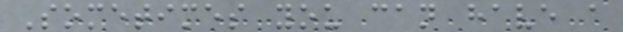Sometimes you can have a
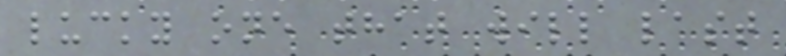lucky one that will last
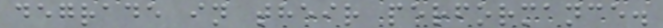degrade in their performance.
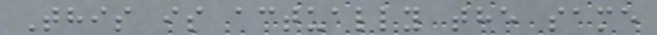This is actually the same
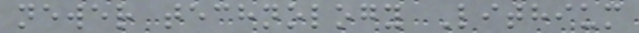newer technology Lithium
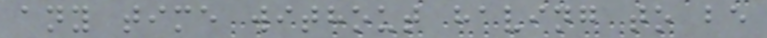any time without having to be
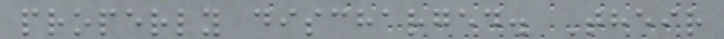properly discharged. Their
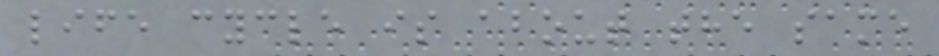life cycle is about the same
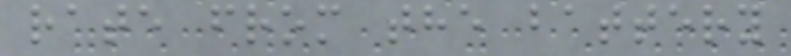rate from the battery
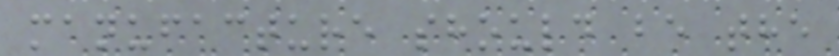manufacture should be the
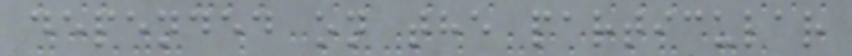depended on the particular
